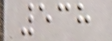538
